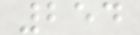254
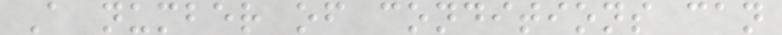A number of conditions can
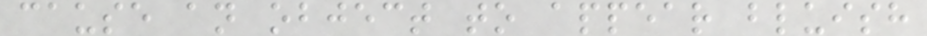cause an object to appear bluish
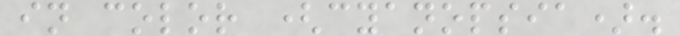in color (cyanopsia).
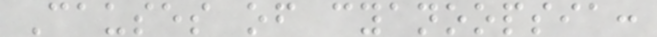Causes of cyanoopsia:
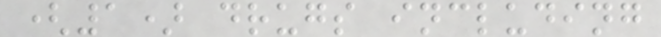(1) drugs including
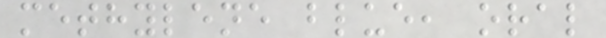methylene blue, oral
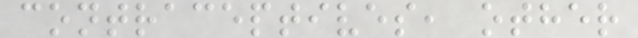contraceptives, other
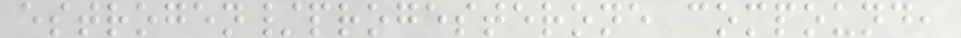estrogen/progesterone compound,
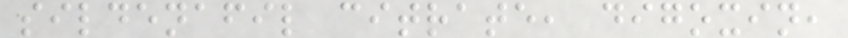sildenafil citrate, digoxin,
